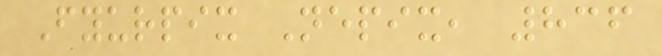Fyurpix Nepix, 836
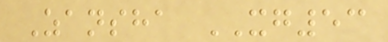Zansha XG53
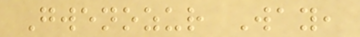Gwenozur Way,
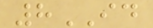8ID
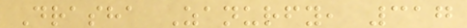Drasha Zanurfy, 317
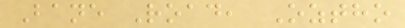Bane Road, Oztho
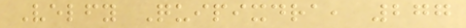Velfy Quipixdra, 277
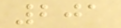201
